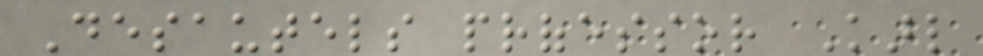Desautels professor Karl
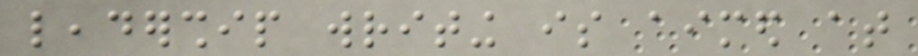leadership writing is aimed at
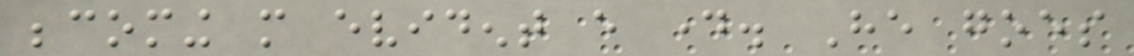becoming more evident every day. He goes
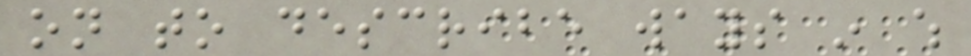on to describe ways in which
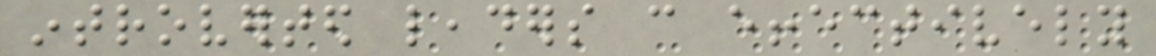introverted leaders can effectively
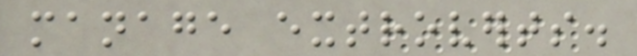manage extroverts.
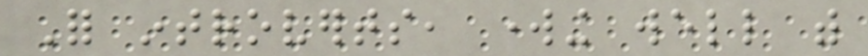For introverts, working well with
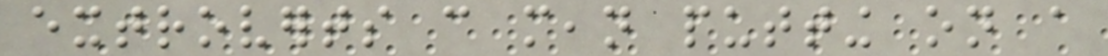extroverts can mean putting on a
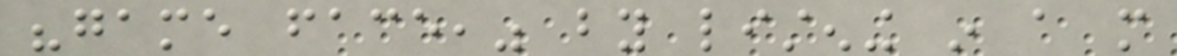"game face," by listening in a more
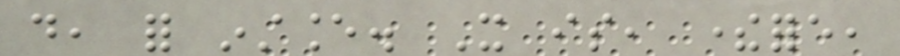do, for instance. It is, therefore,
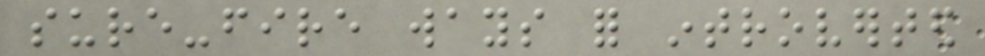sure-fire ways for introverted
